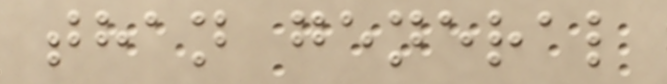than general
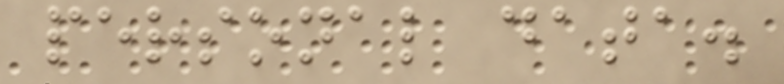personal data.
